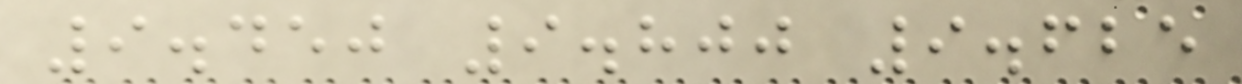9.450 9.800 9.625
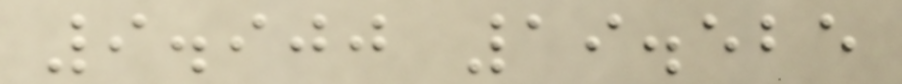9.900 19.525
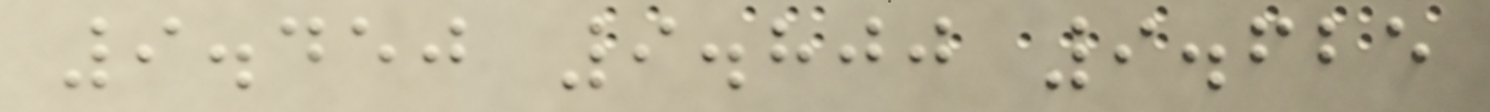9.450 9.800 9.625
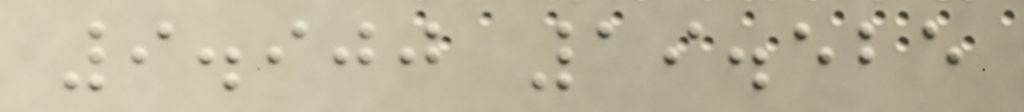9.900 19.525
